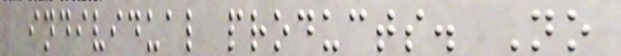individual products. No
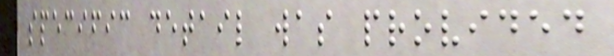specific detail was provided
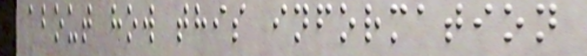about how this information
